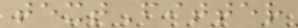textFitter
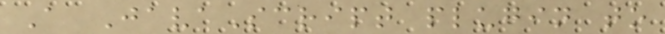A JavaScript plugin to
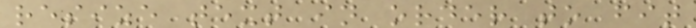resize text in order to fit
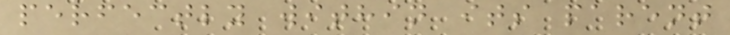perfectly within its parent
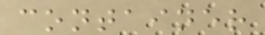container
